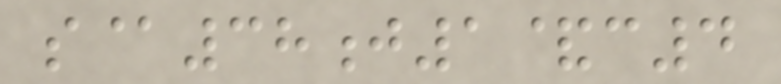s@38j1&c4
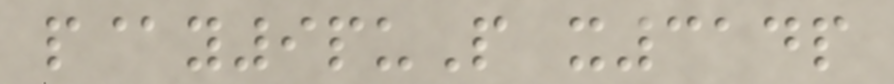p@y9puP x314p
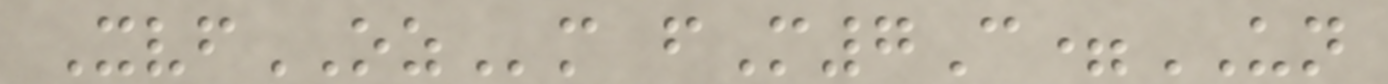XvfOZm fM7C=UN
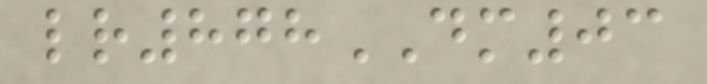lr878DM03
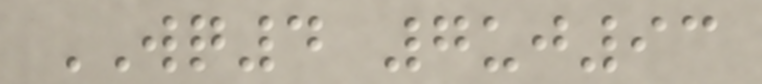WQ4 7uj93
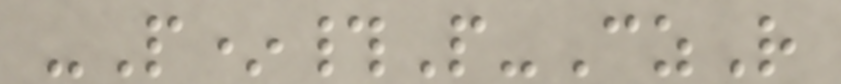-P*#P-CzR
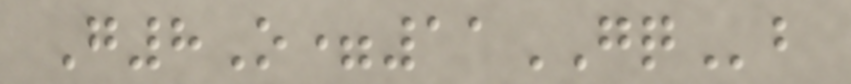G8O=11GQb
